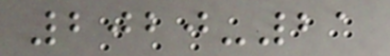2020-21
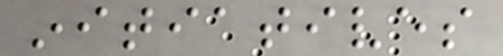initiatives
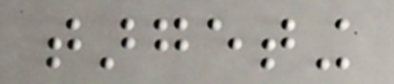targeting
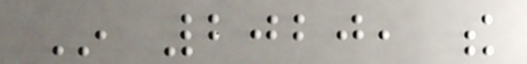In 2020, the
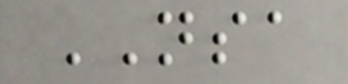NSA
